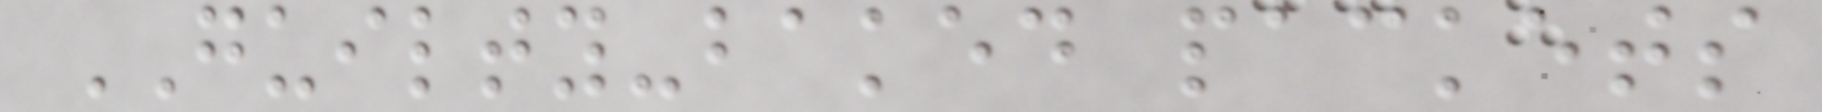GUILTY-baked packets
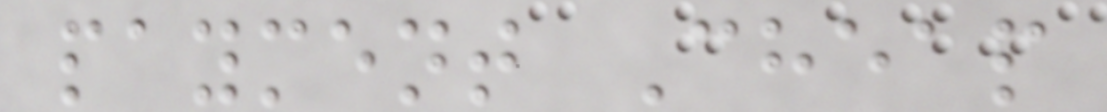payment Cheap
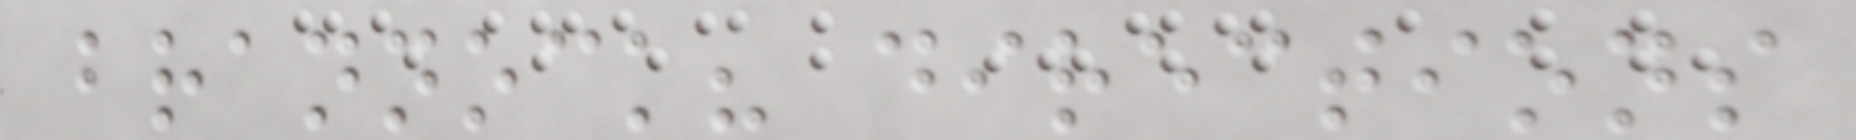brannock? directions
